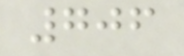706
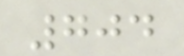704
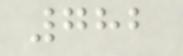782
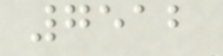7512
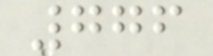776
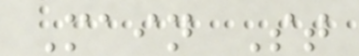Main St
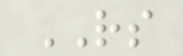RS
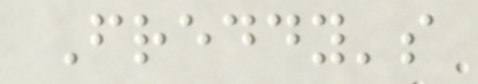Freddy's
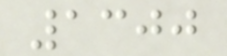1300
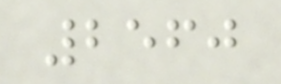2560
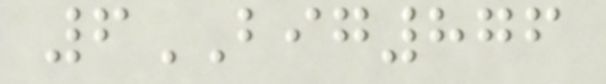6BIG876
